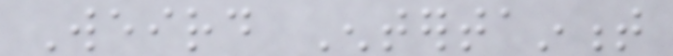Weird Entertainment
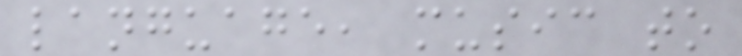language, music to
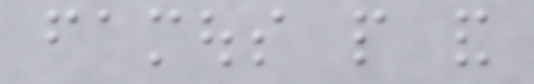famous people and
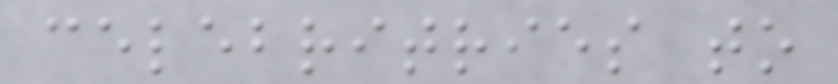celebritries to
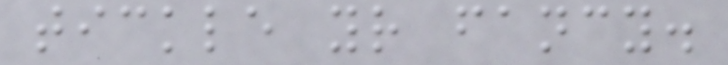tickle your fancy.
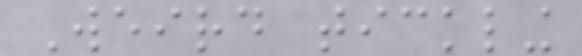Weird tickling
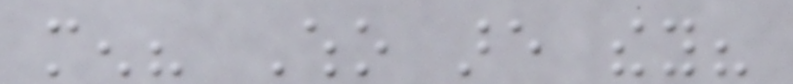men? Who are they?
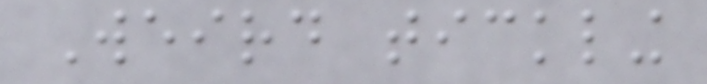Weird tickling
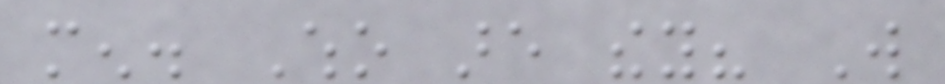men. Who are they? Will
